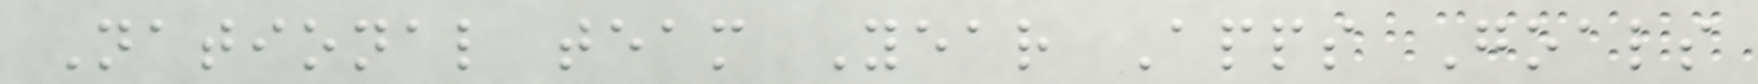National team Year Apps Goals
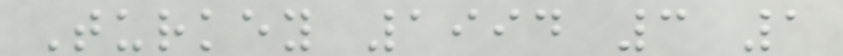Turkey 1994 3 1
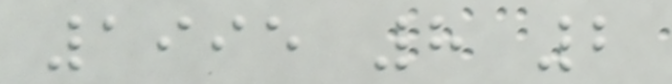1995 8 2
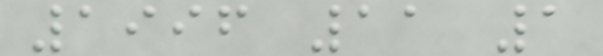1996 11 1
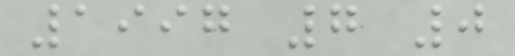1997 7 0
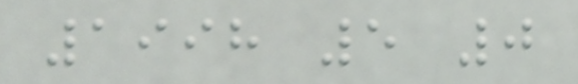1998 5 0
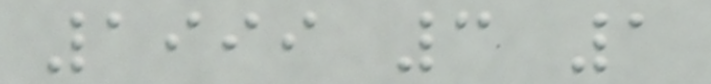1999 3 1
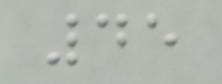45
